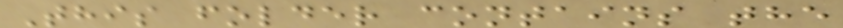This folder contains the
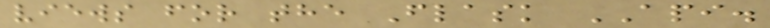views for the Flask API.
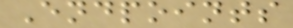Endpoints
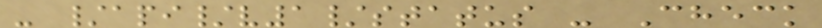- /api/v1/status - Check
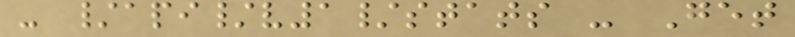- /api/v1/stats - Get
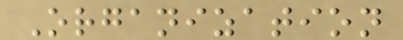Organization
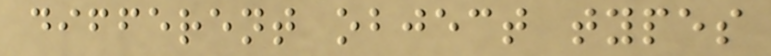different object types
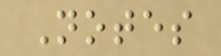Notes
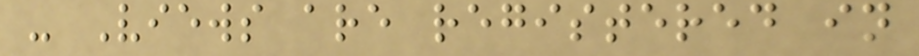- Views are registered in
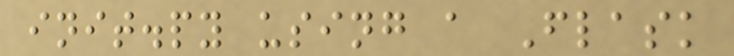init.py using a Flask
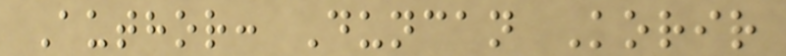Author: Duncan Korir
